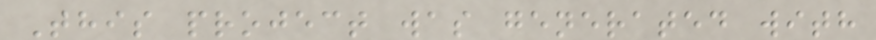This project was generated with
